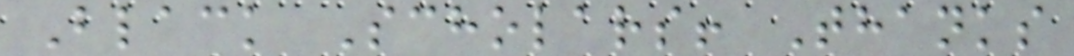Black Scholars! Thanks
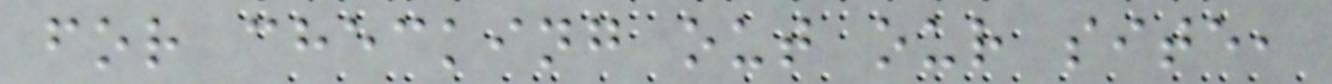for checking out our site,
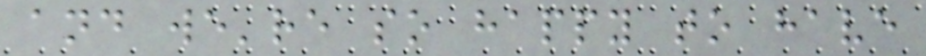and we're so happy to have
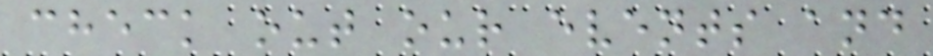check out our events and
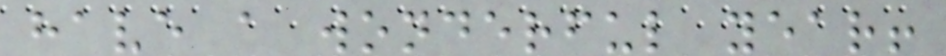have a wonderful year!
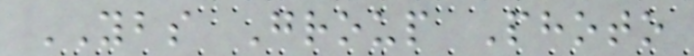YBS Group Photo
